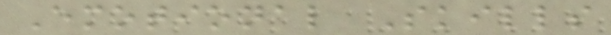Emotional Skills
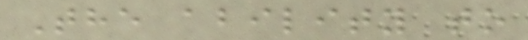The ability to
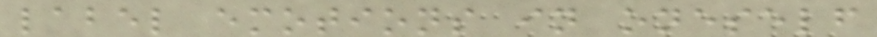label emotions in oneself
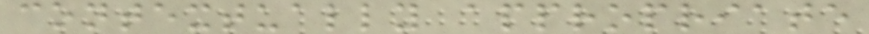contextually appropriate
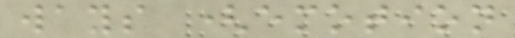ways (emotion
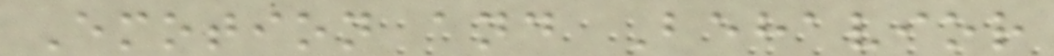Emotion and Behavior
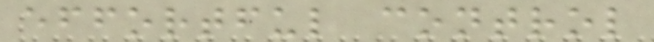effortful control
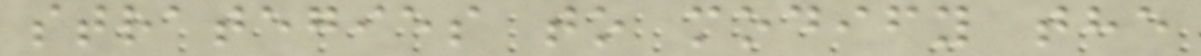strategies to modify the
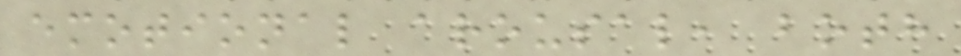emotional arousal, both
